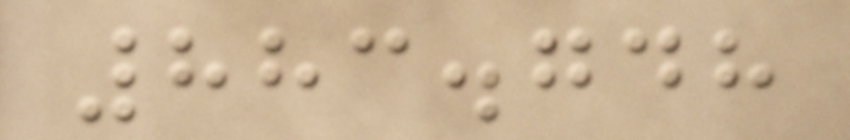883.748
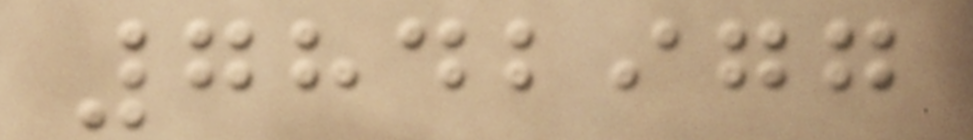7842977
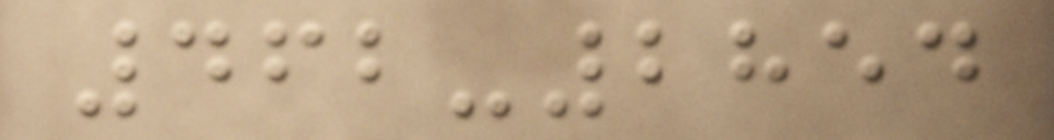462-2854
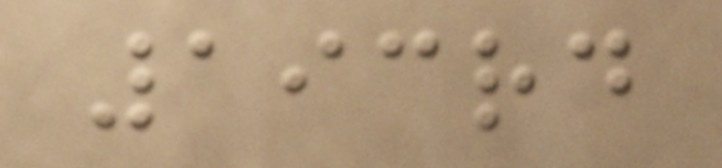193rd
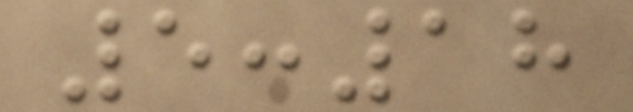5:18
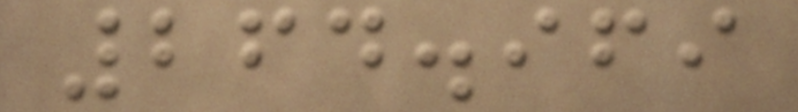264.969
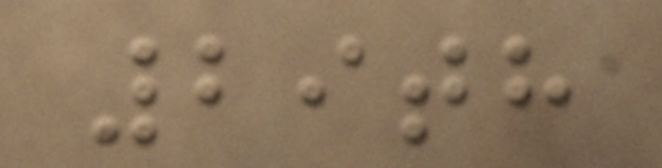29th
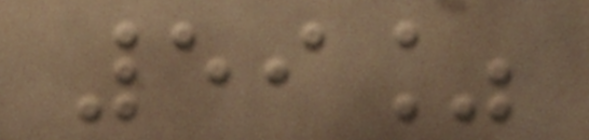59%
